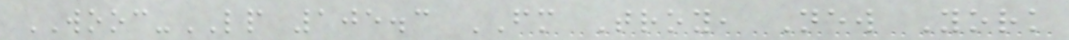WOOC-LP 105.3 FM Troy, New York
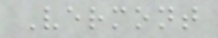Vermont
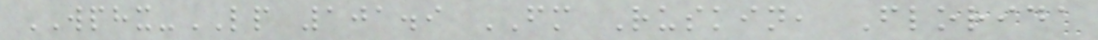WPHX-LP 101.9 FM Ruskin, Florida
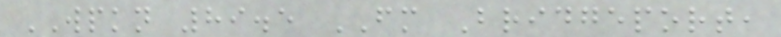WPKN 89.5 FM Bridgeport,
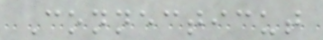Connecticut
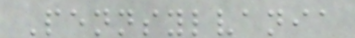Pennsylvania
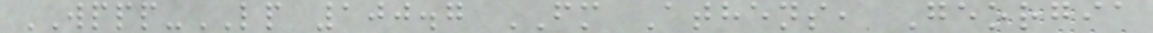WPPP-LP 100.7 FM Athens, Georgia
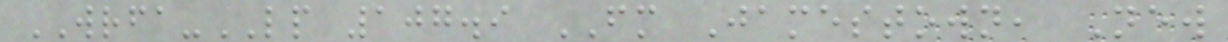WRFA-LP 107.9 FM Jamestown, New
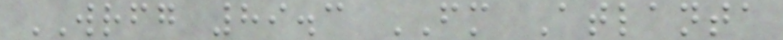WRFG 89.3 FM Atlanta
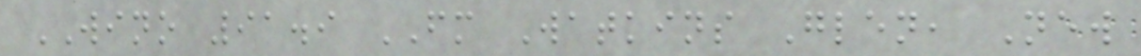WINO 91.9 FM Watkins Glen, New
